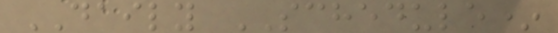DAILY SCHEDULE*
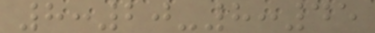8:20-8:45
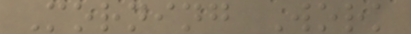Morning Work
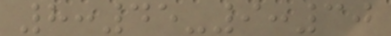8:45-9:30
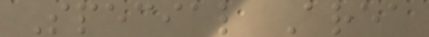Special Area
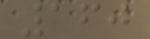160
